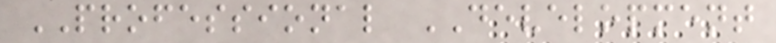PROFESSIONAL DEVELOPMENT
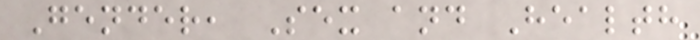Gender, Sex and Health
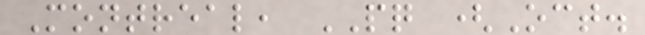Montreal, PQ (Oct.
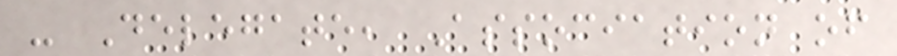- Delegate, Association of
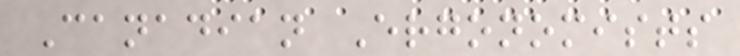Canadian Ergonomists
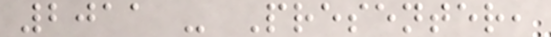2011 - Presenter,
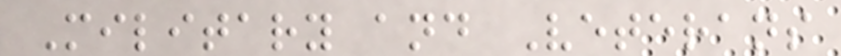Military and Veterans
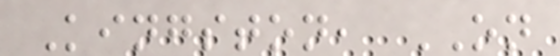Kingston, ON
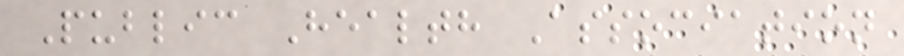Public Health Association
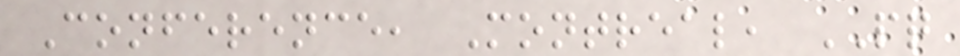Conference, Montreal, PQ
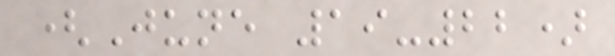(June 19-22)
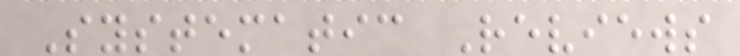Systematic Reviews
